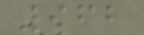962
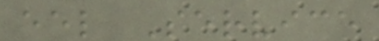eel Service
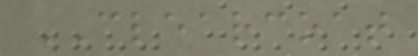CLEARCOAT
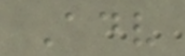Adv
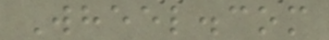Wheel.com
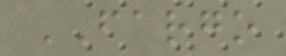FARGO
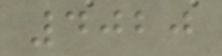4020
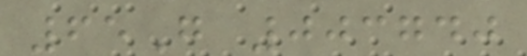65G 003740
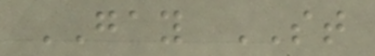GAY ST
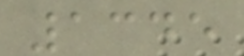1345
